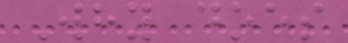Why does
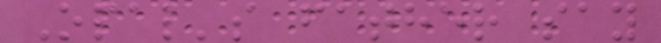Opal's father say
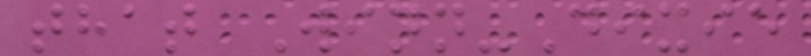that Winn-Dixie
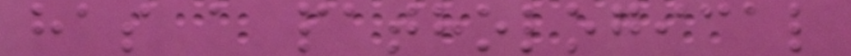has a pathological
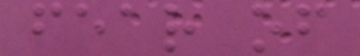fear of
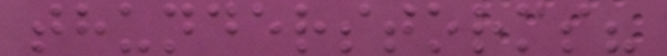thunderstorms?
